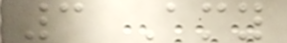3 Amy
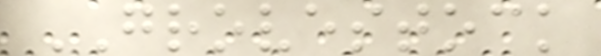GROVESTOCK
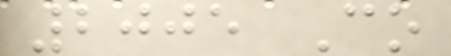2005 Co
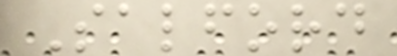Salford
